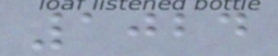1024
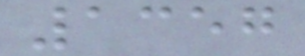1357
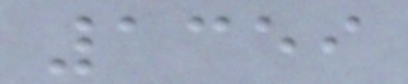1359
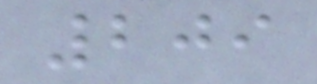209
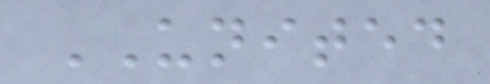UNITED
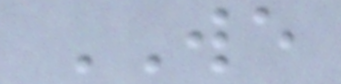WE
